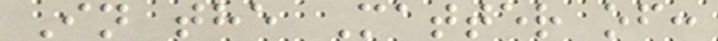In the Matter of:
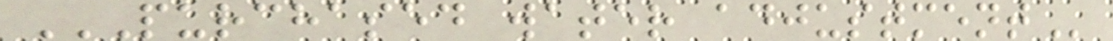PURCHASED WATER ADJUSTMENT
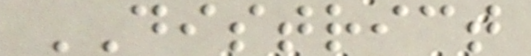DISTRICT
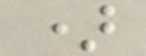)
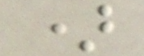)
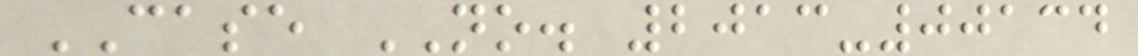CASE NO. 2013-00134
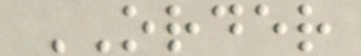ORDER
